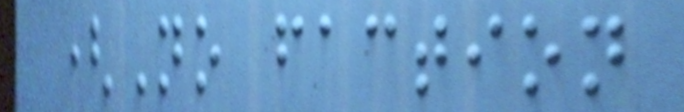(No faction
